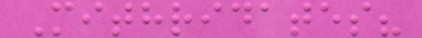Mithridates?
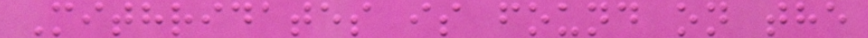Mithridates is found on the
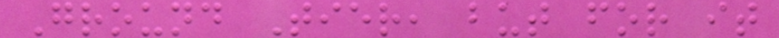Ground Tier, but for it
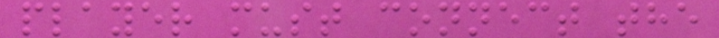player must connect the
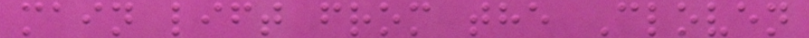main lift from the Cloven
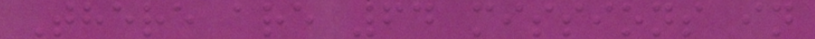There are 64 missions in
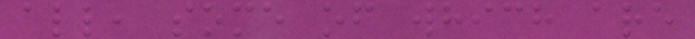all, some of which are
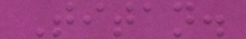Titan.
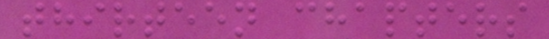thirteen chapters
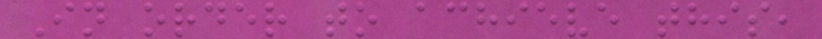In order to achieve this,
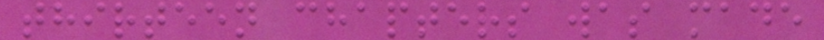thirteen chapters was made
